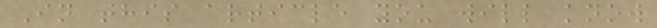In this article you will know
